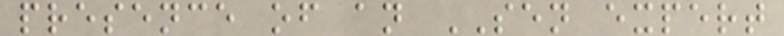presence of an SEN expert
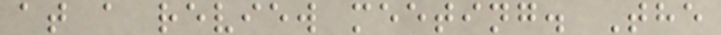at a review meeting. The
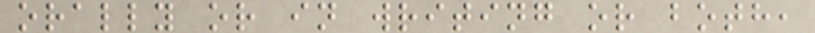orally or in writing or both,
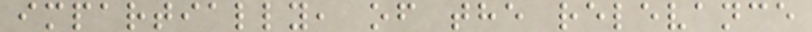impartially, of the relevance
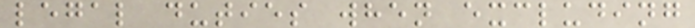legal duties when excluding
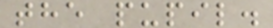the pupil.
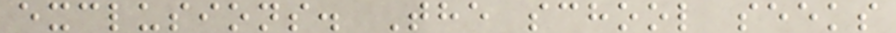exclusions. The school seeks
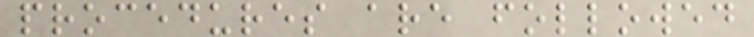procedures are followed
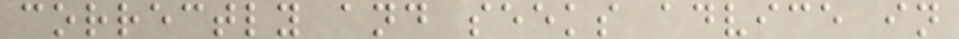correctly and seeks advice in
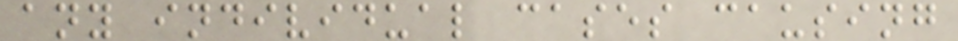any individual cases causing
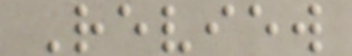Review
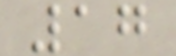17
